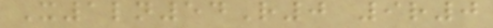X1ln54R0 9r0
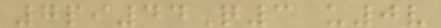7pi44Q3 u0v
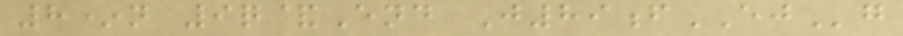8*n 9q&End J89fEJg
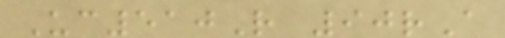Uc510R 90rA
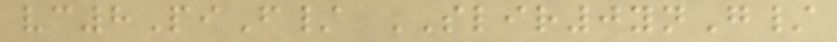vc8PiF/ SLIR0ynG/
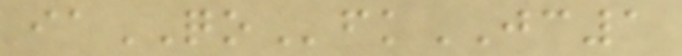iaQOfkJC1
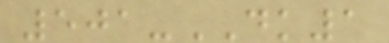501-DK1
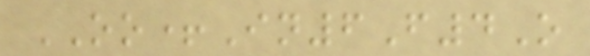OO+In6F4O
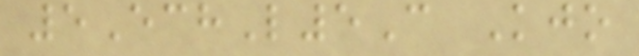5EchL5C Kjo
